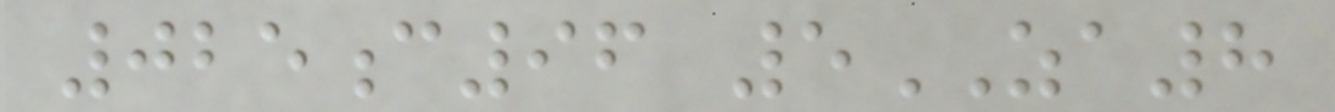025c96 5ZA8
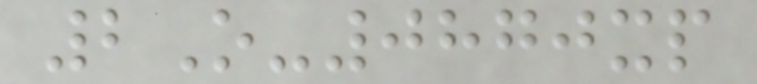2O-0870xp
